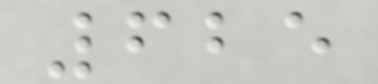625
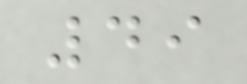49
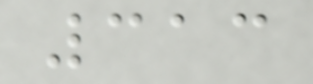313
